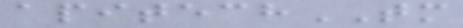apitechTM
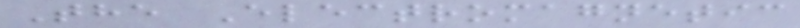The Electromagnetic
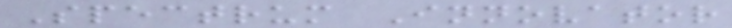Spectrum Innovator
